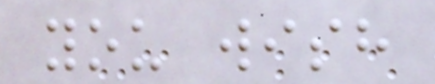you wish
